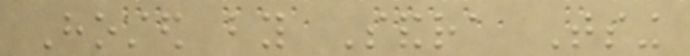Hosted by Sandra Tsing
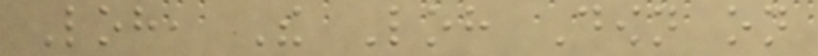Loh, The Loh Down on
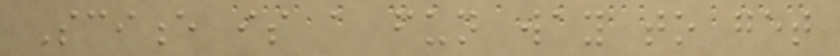Science is a fun way to get
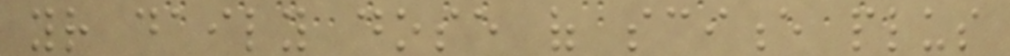your daily dose of science plus
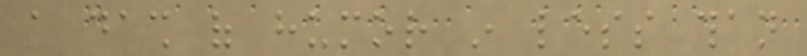a dash of humor in less than
